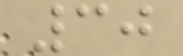30
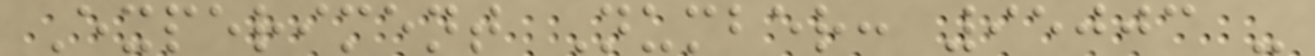Experiment Number: 95003 -
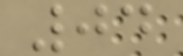04
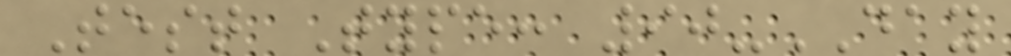Test Type: 90-DAY
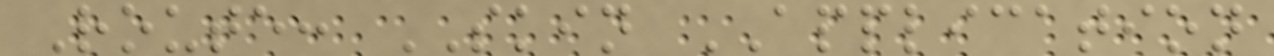Route: SKIN APPLICATION
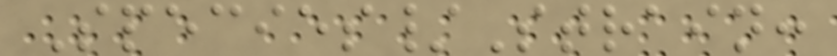Species/Strain:
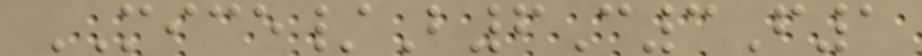MICE/B6C3F1
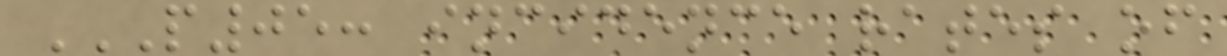P05: INCIDENCE RATES OF
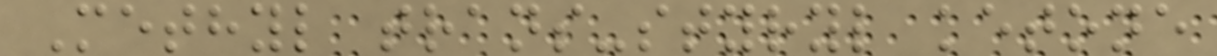Methyl trans-styryl ketone
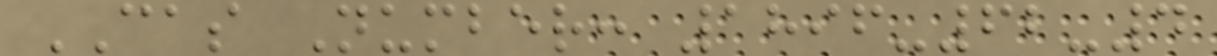CAS Number: 1896-62-4
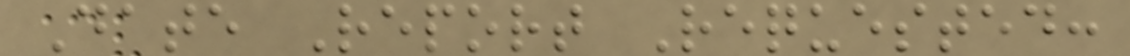Date Report Requested:
